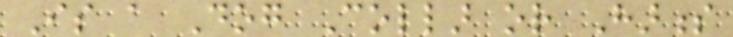Is a Dog Collar or Harness
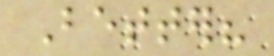Better?
